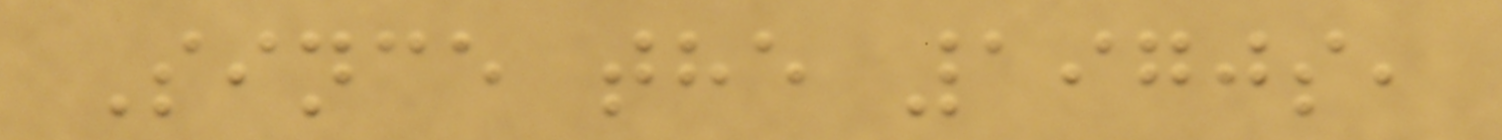Since the 1970s,
